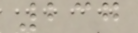237
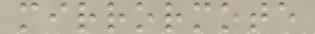mirrormote
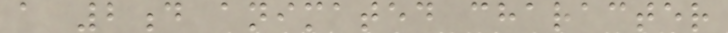a 2d animated character
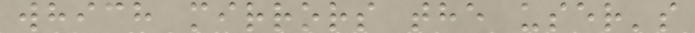which mirrors the user's
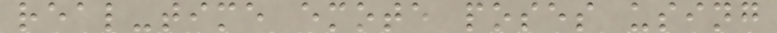real-time emote poses using
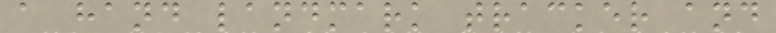a hand landmark tracker and
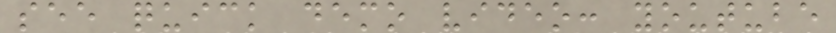see quick demo video: youtube
